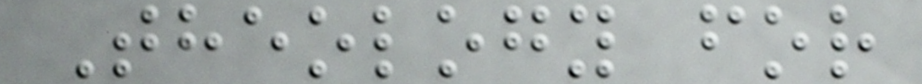Theology for
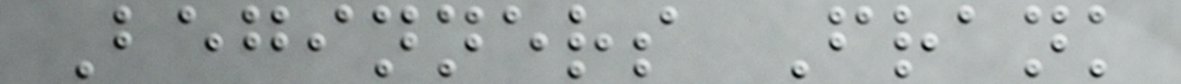Beginners Frank
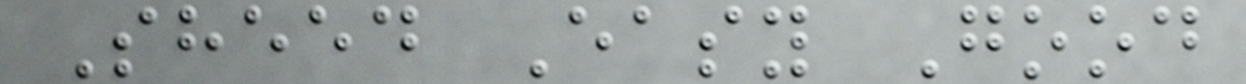Sheed Easy Good
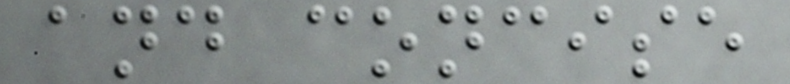and concise
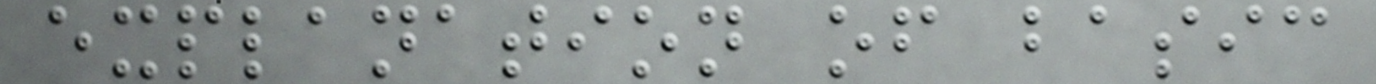explanation of basic
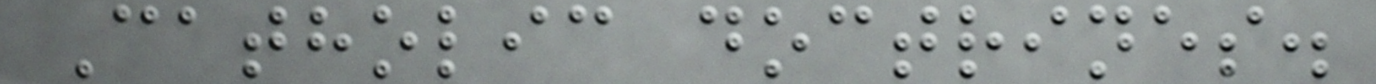Catholic doctrines.
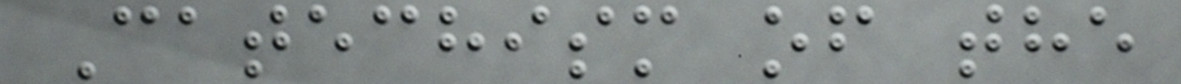Catechism of the
